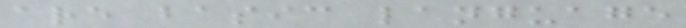are basic language
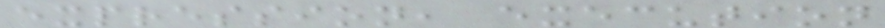expression, execution
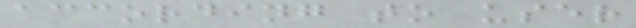according to user
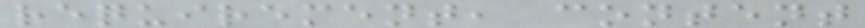requirement, content
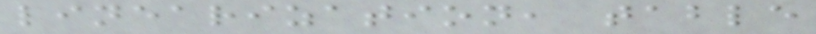linearization, table
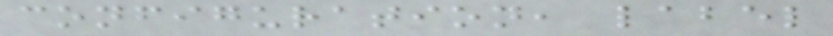configuration, label
